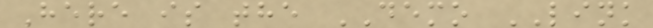Here is the DEMO LINK
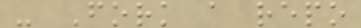- Fork a repo
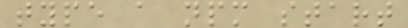type a npm start
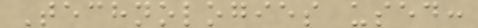Technologies used:
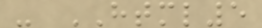- HTML5
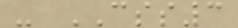- CSS3
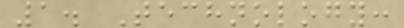1. Technology:
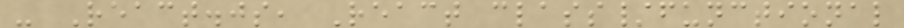- React.js, React class/functional
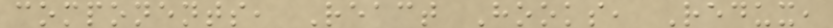components, React Hooks, Redux,
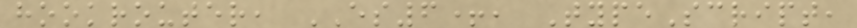hookrouter, ES6+, TypeScript,
